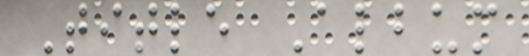Title Album
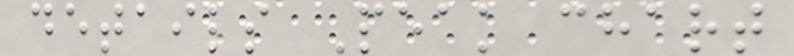details Peak chart
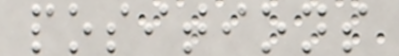positions
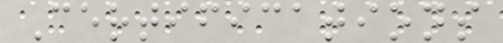Certifications
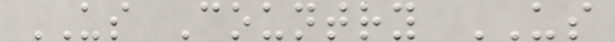US Country US
